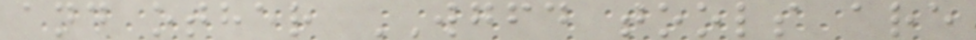and other WGFD tools are
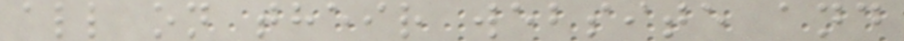all on their website and
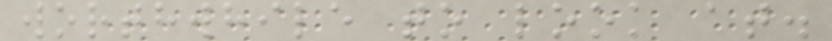worthwhile to look at.
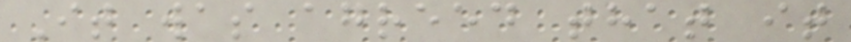It was agreed that it
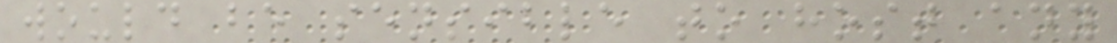would be sensible to host any
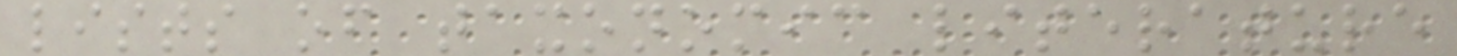lists of taxonomic literature
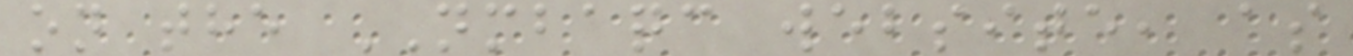on the NMBAQC website, as
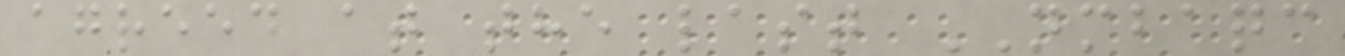agreed at the last NMBAQC
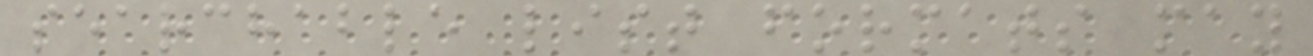searchable list formats may
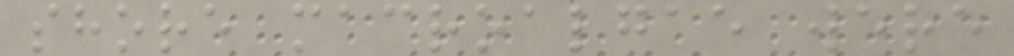shore macroalgae were
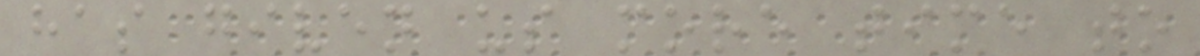has given us more time to
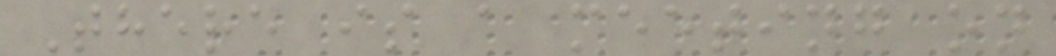There is a meeting on
